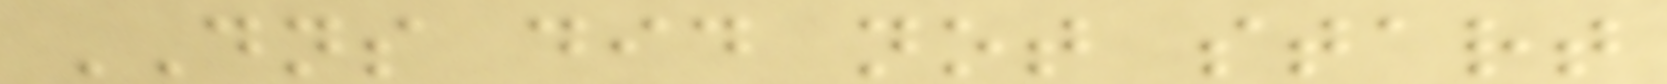DNS did not start
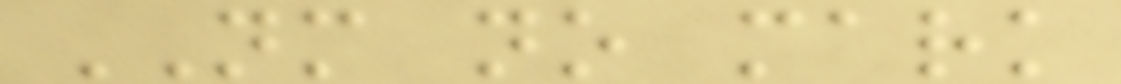NM no mark
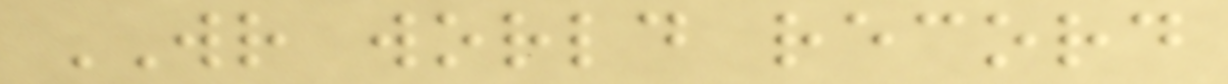WR world record
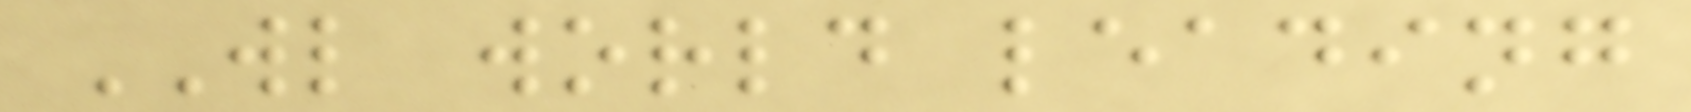WL world leading
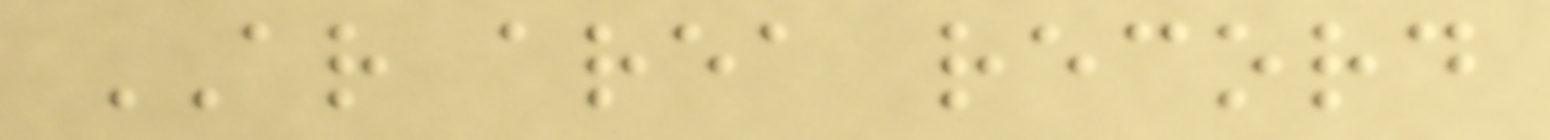AR area record
